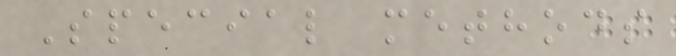Special methods
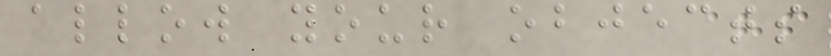allow your objects
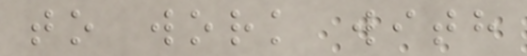to work with
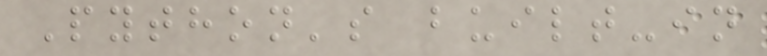Python's built-in
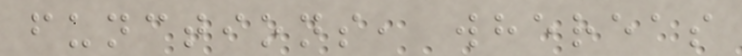functions, whereas
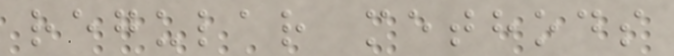regular methods
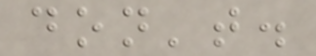don't.
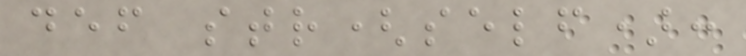def str(self):
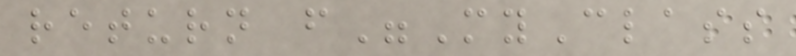return f"MyClass
